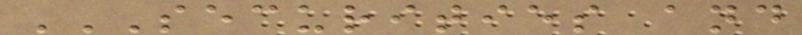SECURITIES AND
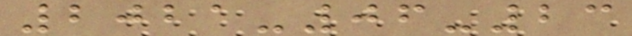2021-06-23
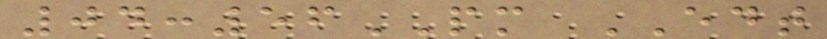04:56PM EDT
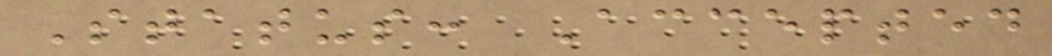Status: Accepted
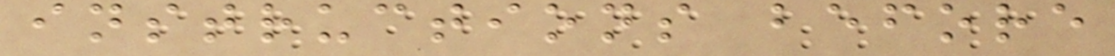instructions before
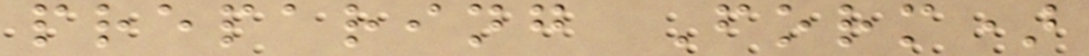preparing Form)
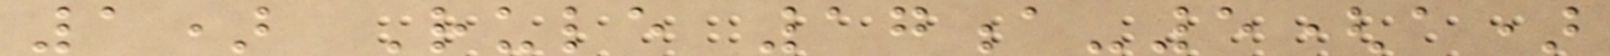1) Rule 17a-5(a)
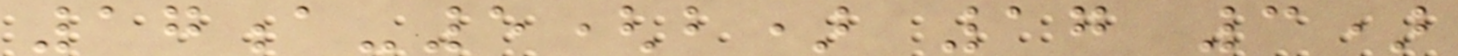17a-5(b) 17 3)
